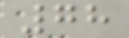78
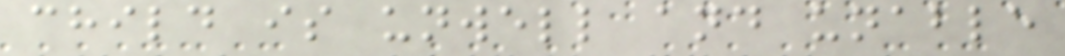child is unwell and unable
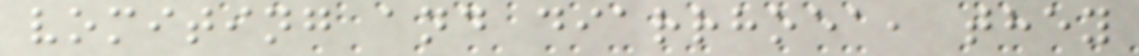vomiting and diarrhoea, they
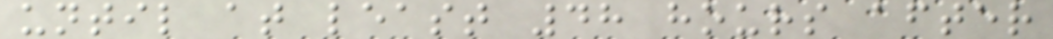until at least 48 hours after
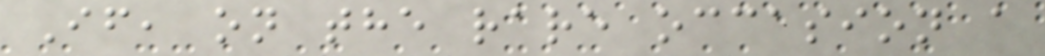If, on the rare occasion a
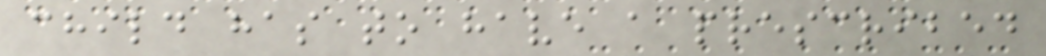child has to have a prescribed
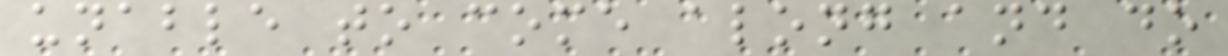unable to come along and do
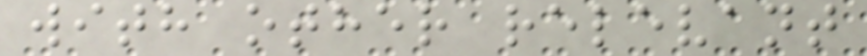with other relevant
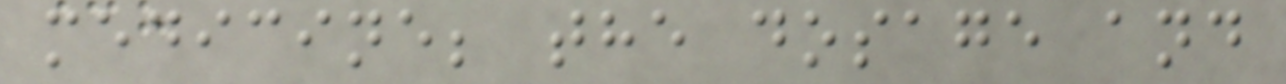medicine; the dosage and
